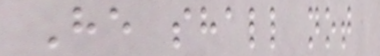He shall not
